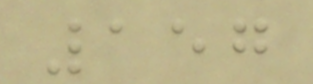157
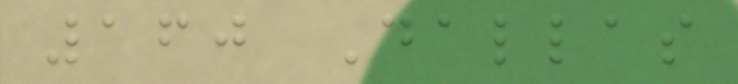160 Dallas
